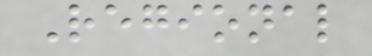Regional
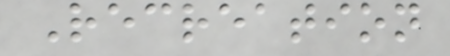Recreation
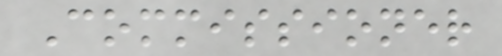Commissioner
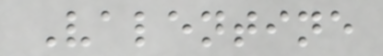Valentine
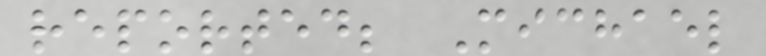reported; Michael
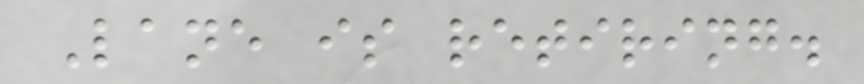Lane is retiring.
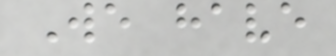We have
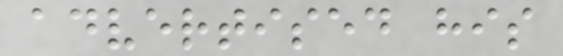advertised his
